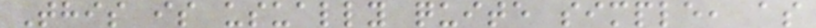This is usually quite simple, as
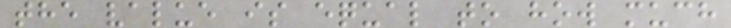the value is equal to how much
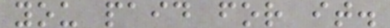you paid for it.
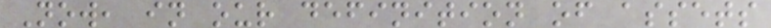Now, in our definition of assets
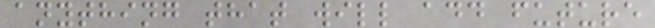anything that will add future
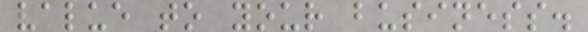value to your business.
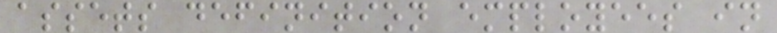assets definition employees in
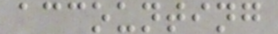accounting
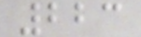223
